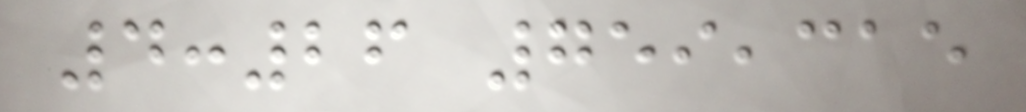4:26 759,315
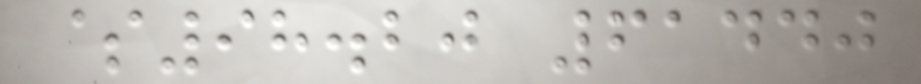$98.20 61440
